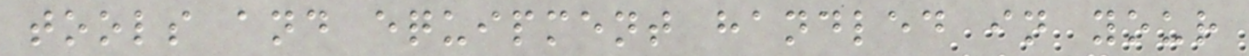tools and equipment handled in your
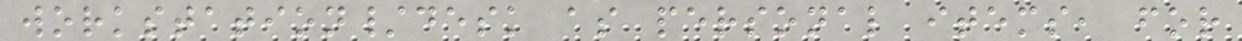workstation/desk as personal items, for
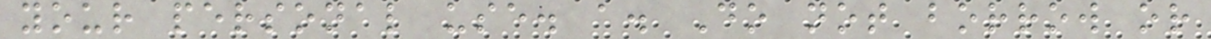your personal use. a. Do not borrow or
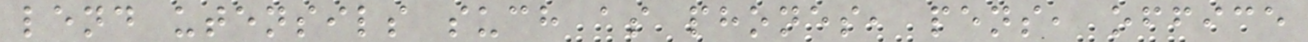lend utensils such as phones, pens, office
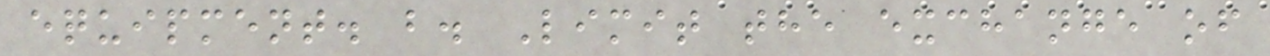equipment. b. Limit the exchange of
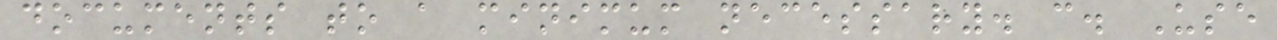documents to a minimum necessary. c. Use
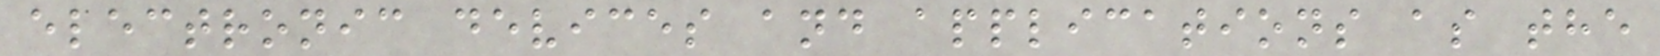electronic devices and applications as the
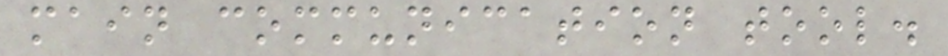main communication tool.
